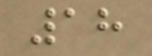18
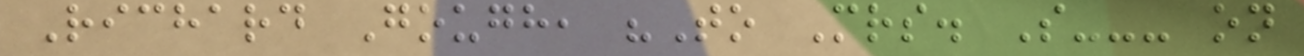Richard Gough, "To Mrs. S--- on
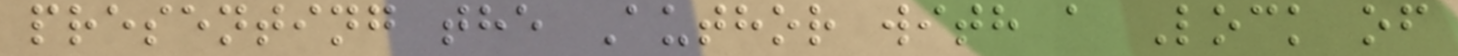presenting the Author with a Lock of
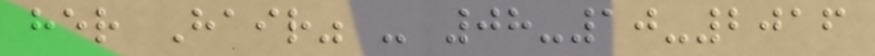her Hair" - 08-10-2016
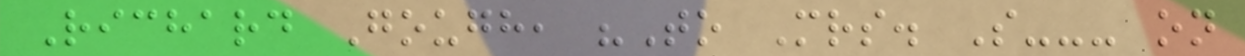Richard Gough, "To Mrs. S--- on
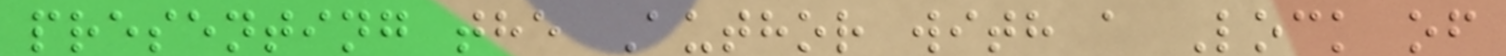presenting the Author with a Lock of
